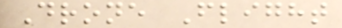Drone Flight
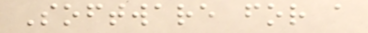Software for a
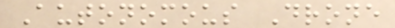Autonomous Drone
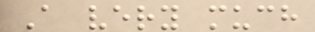A very much
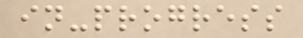in-progress
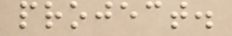project.
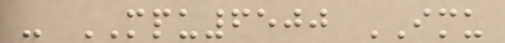- MPU6500 IMU
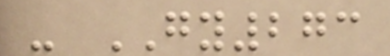- GY273
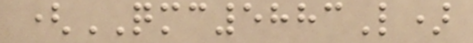(QMC5883L)
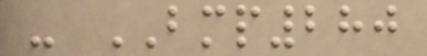- BMP280
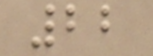22
